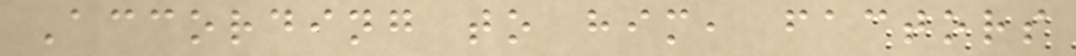According to him, factors
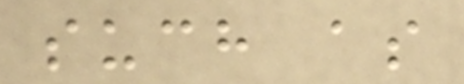such as
